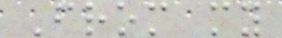From my
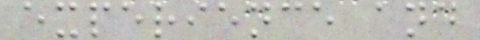experience and
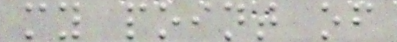my point of
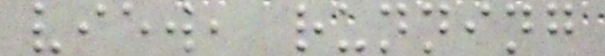view, running
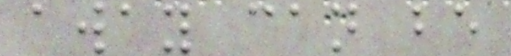away can be
